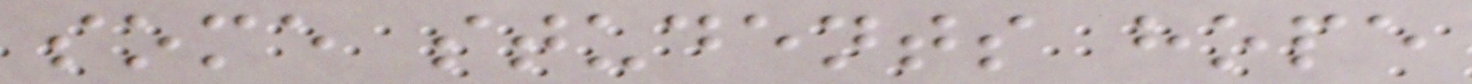some students hope
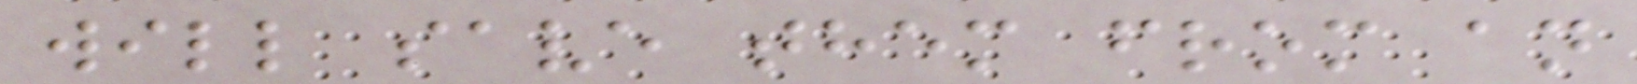will save them from an
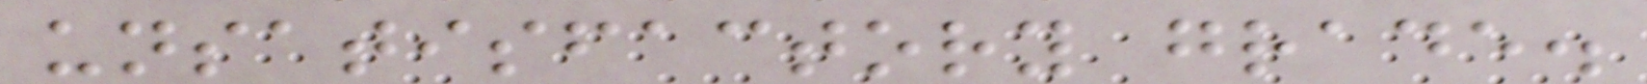unsatisfactory grade.
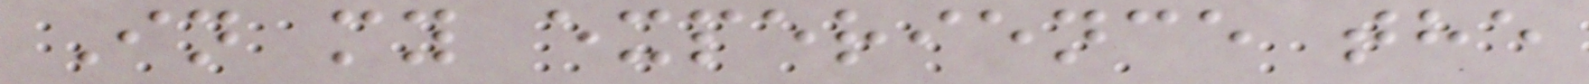In my experience the
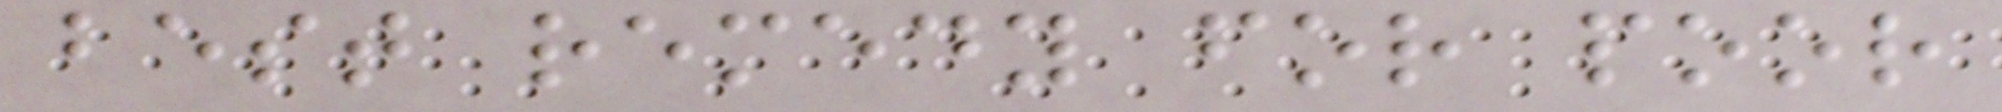best remedy for poor
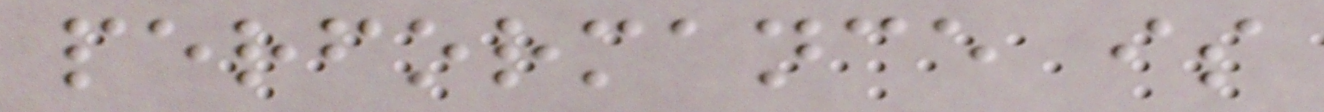performance is
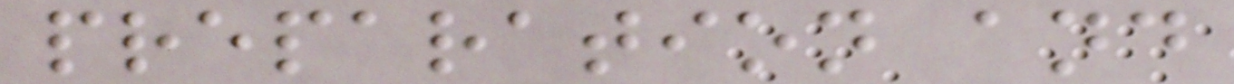preparation and
